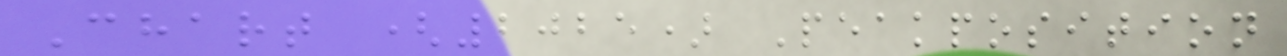Chart (2025) Peakposition
